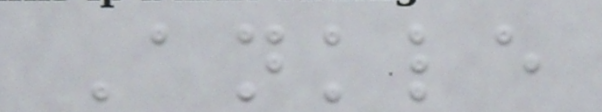Ankle
